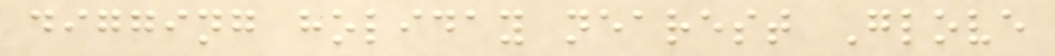digging holiday nearest Glove
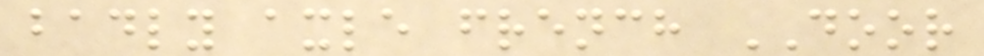badly axle french DOOR
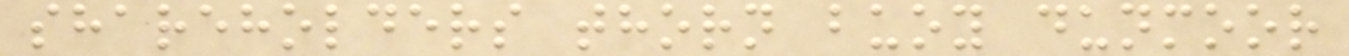shareholders thorn buoy dunmoor
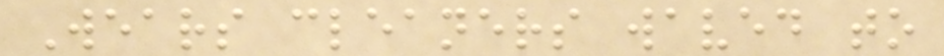Wears cleaners waved to
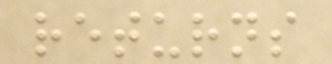returns
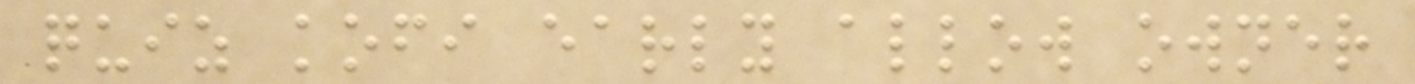quiz kofi early allow owner
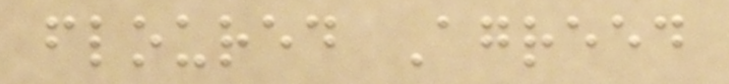floured Agreed
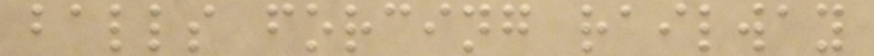balls forcing railway
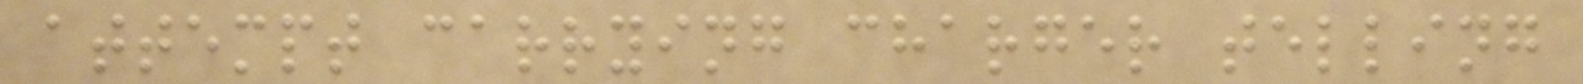attempt carrying charger telling
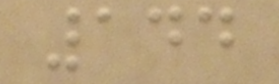144
